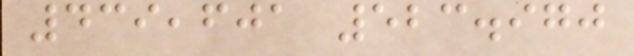439,601 523.970
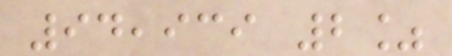94,939 2%
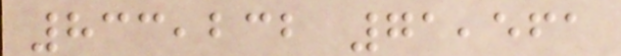833,232 71,561
